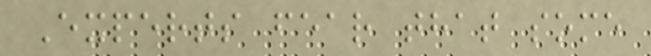Experts fear that some
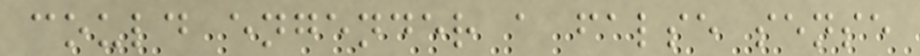could engender a false sense
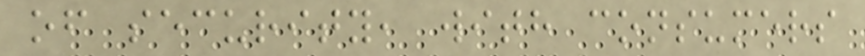of security, with consumers
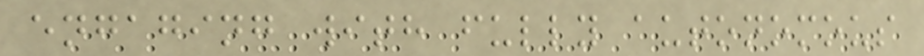engaging with fully autonomous
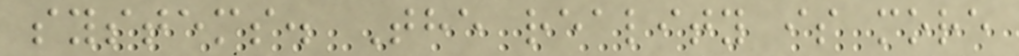systems. The reality is more
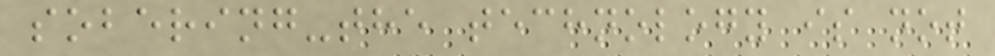sobering-the technology is not
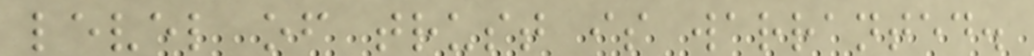level of trust is warranted.
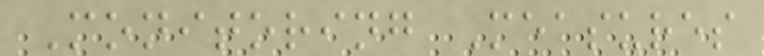Monitoring Measures
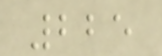225
